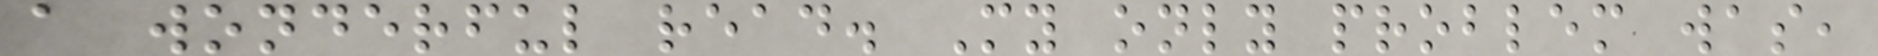a wonderful read. My only problem was,
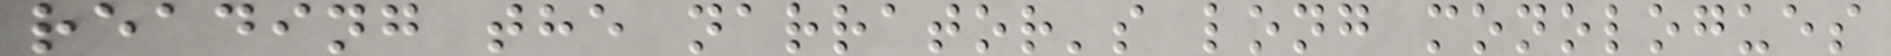reading the narrator's long monologues
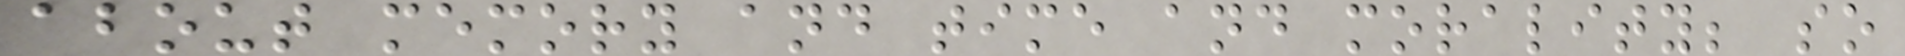about memory and time and morality; so
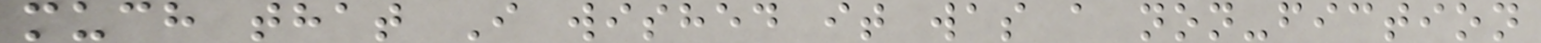much that I wished it was a non-fiction
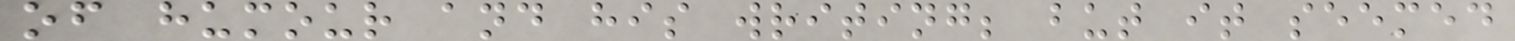of humour and his writing; but it seemed
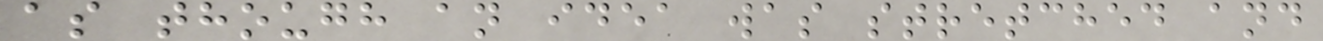as though an idea was stretched and
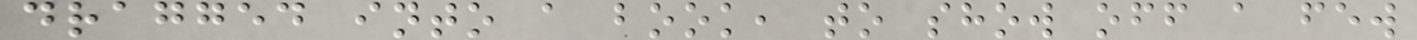dragged into a book, to show off a few
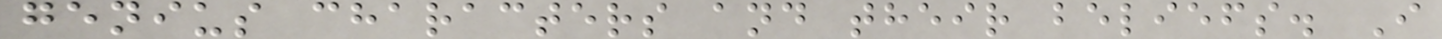genius characters and their beliefs. I
